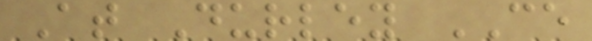At Durley CE
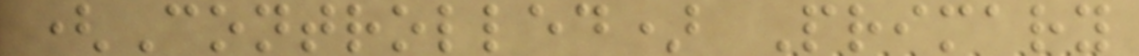(Controlled) Primary
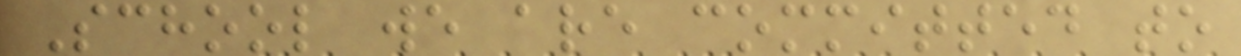School we are committed to
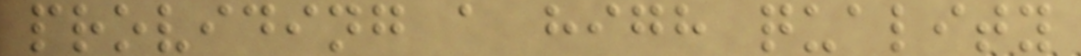providing a high quality
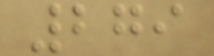279
